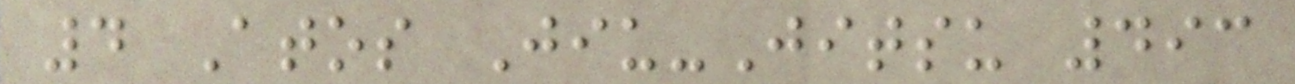4 Atos Jiu-Jitsu 493
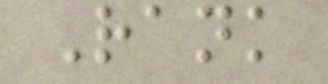Rank
